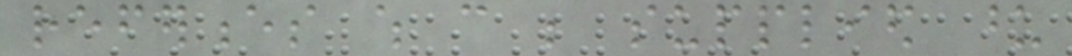references which can be supplied upon
